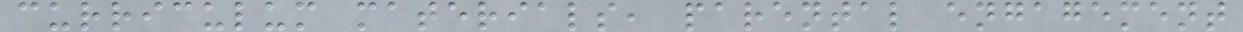curriculum materials, parental engagement
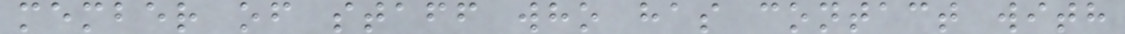member of staff who has contact with
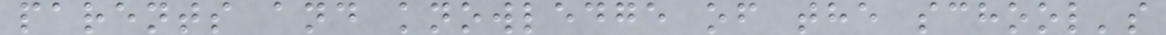parents and knowledge of the school's
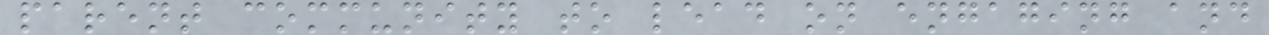parent community to lead on engaging and
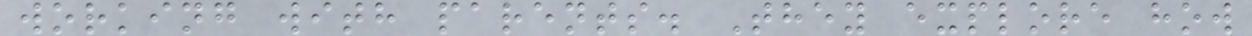working with parents. They explore how
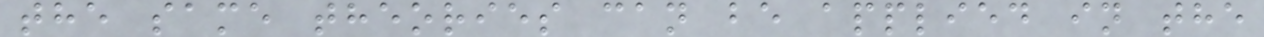the same theories can be applied in the
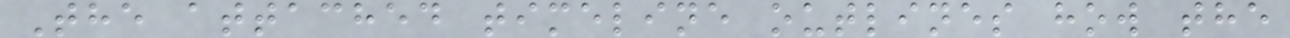The attached timeline outlines how the
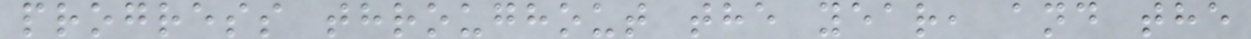progress throughout the year, and the
